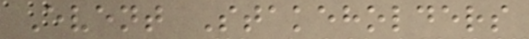Event Stakeholders
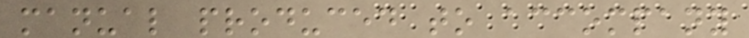manual produced to accompany
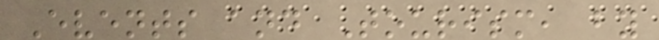Events and Tourism, by
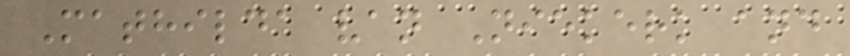Mathilda van Niekerk and
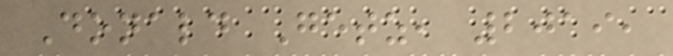Donald Getz, 2019,
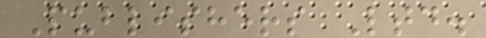Publishers Ltd.
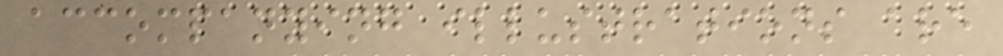accompanying illustrations are
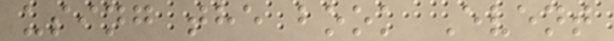using the book Event
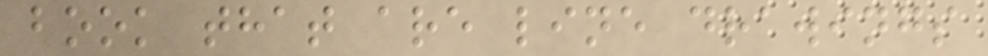book that are line drawings
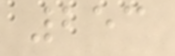253
